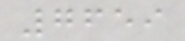7659
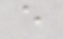e
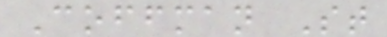Coffman St
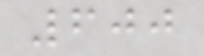600
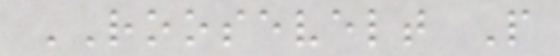ROOSEVELT P
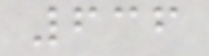636
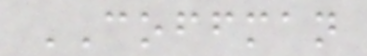COFFMAN
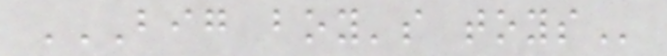BIG BOY'S TOYS
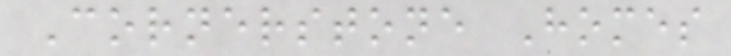Cornerstone Homes
